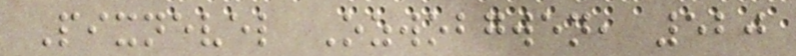Pixnevel Ozwobgwen, 520
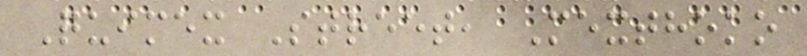Quimex Street, Mexthoko
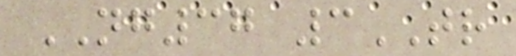NG37 3TR
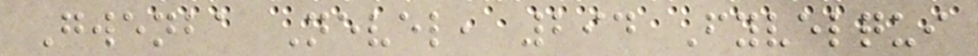Gwenba Nevel, 294 Fyvelqui
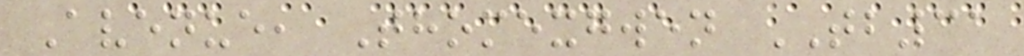Avenue, Thomexgwen TB31
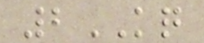2KQ
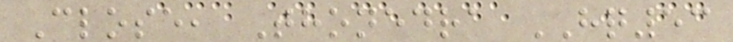Close, Thonedra HQ53
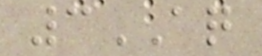3AQ
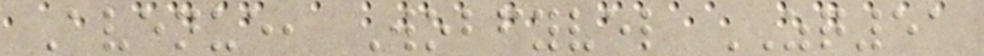Avenue, Wobfyvel ZQ51
